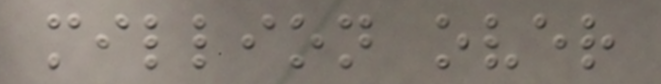million over
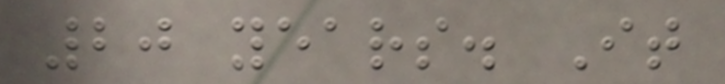20 years. It
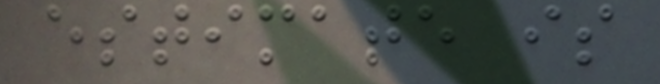estimate is
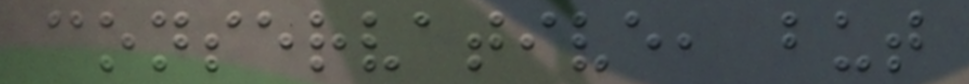conservative, but
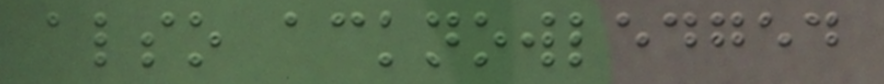also acknowledged
